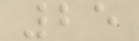25
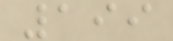199
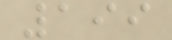199
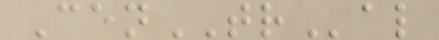CenTRal
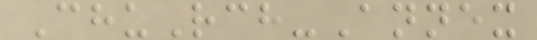ChuRch-Annex
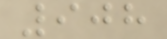908
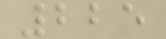225
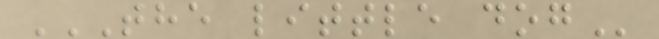THE LITTLE DOG
